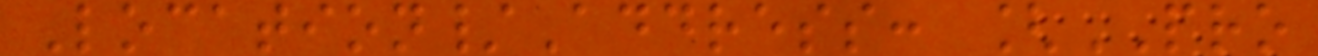Location/Address: [PRO
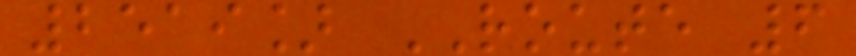2519] ROUTE 6
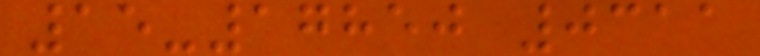15-17850 0311
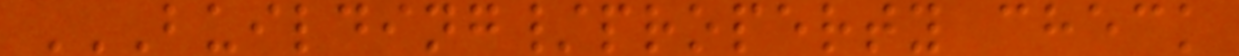BUILDING/PROPERTY CHECK
